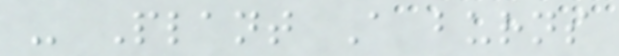- Plant A burns
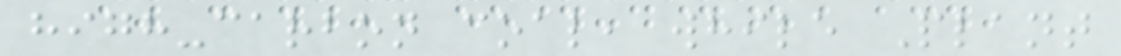high-carbon coal, while Plant
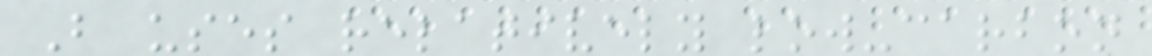B uses relatively low-carbon
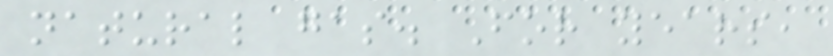natural gas. For years,
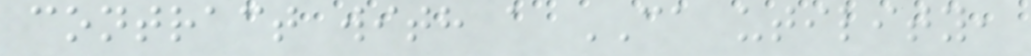contract with a CA utility,
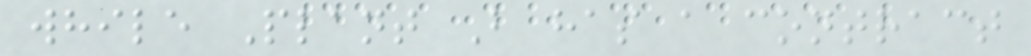while Plant B has a contract
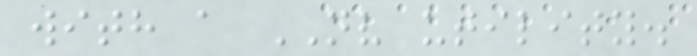with a NV utility.
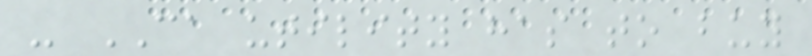- CA utility has to buy
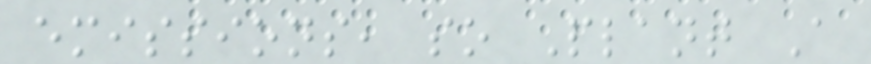emissions, so Plant A
